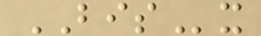BISx
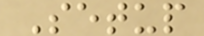Setup
